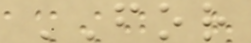FOR
